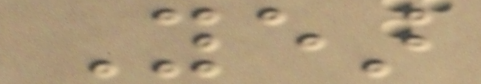Year
